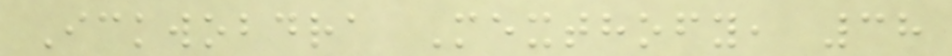Ickwobdra Mexthofy, 38
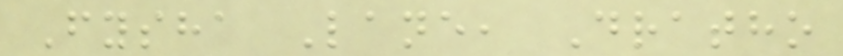Fysha Lane, Dratho
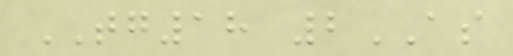TG18 2AS
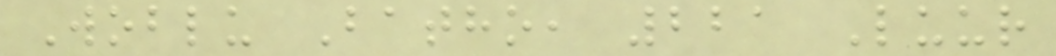Woblu Batho, 221 Luur
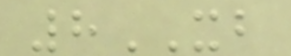8XB
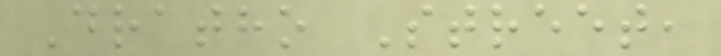Dratho Street,
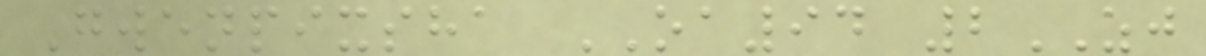Gwenpixsha OA94 2ZJ
